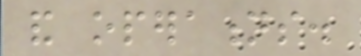and operations.
